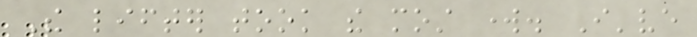The lifter took the most work. I've
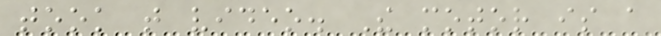took that video. The motor is a
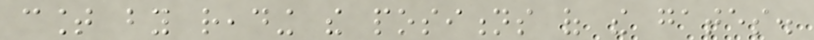count by reading the positions of the gates.
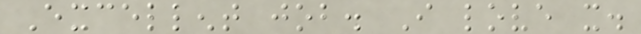Excellent job. I love it.
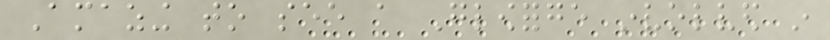Amazing to see a Glowforge involved in
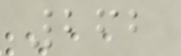262
